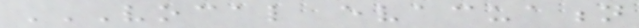VOCAL EVACUATION
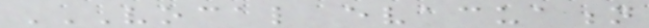VOCAL EVACUATION
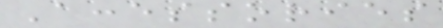Accessories
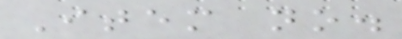Item no.
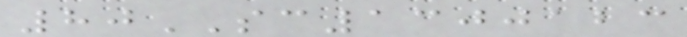80SC1300123
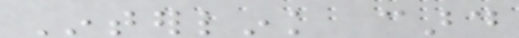Interlink card
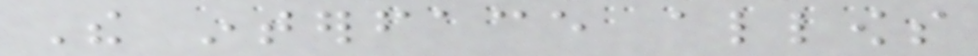The interface allows
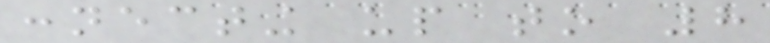connecting up to 8
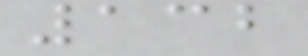132
